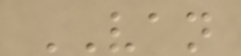VAN
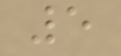5
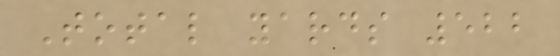Total yards 522
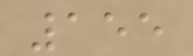155
